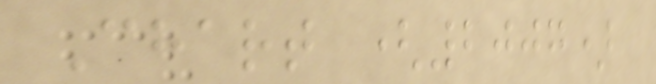Chart (2007)
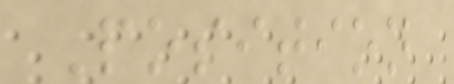Position
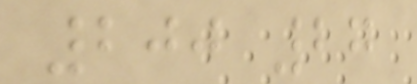200 27
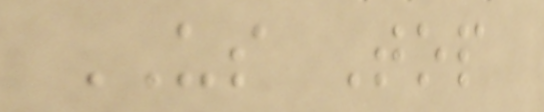US Top
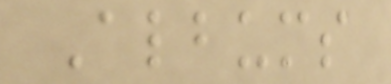Albums
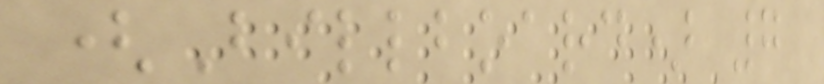(Billboard) 7
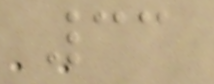33
